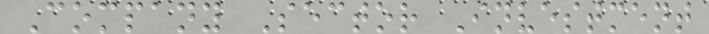Company Sector Investment
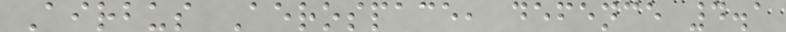Airbus Aerospace, defence 4.1
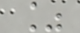%
